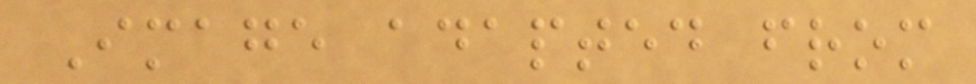Image adapted from
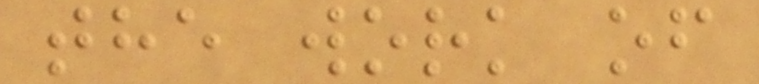the work of
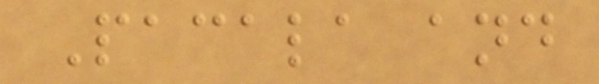Pacala and
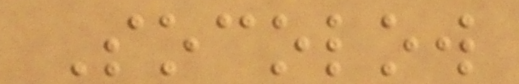Socolow
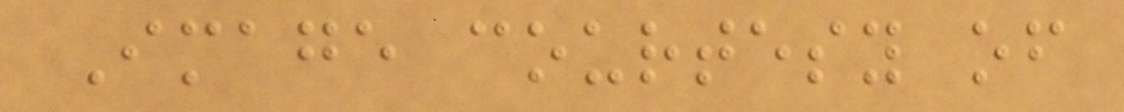Image courtesy of
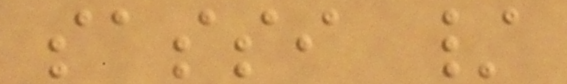sassi /
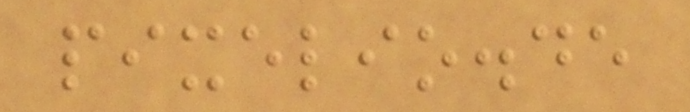pixelio.de
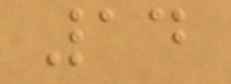14
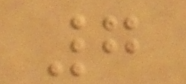7
